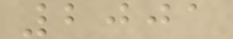2001
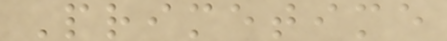Primetime
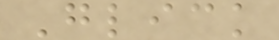Glick
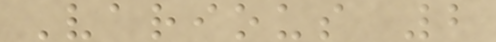Various 2
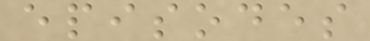episodes
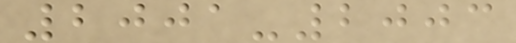2001-2003
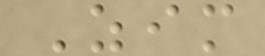Zim
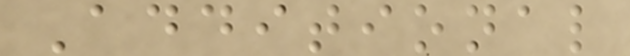Additional
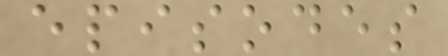episodes
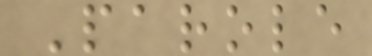Parole
